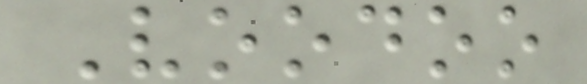Voodoo
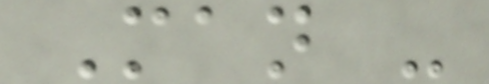Man -
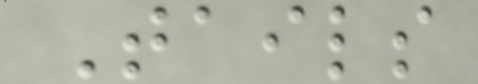Tails
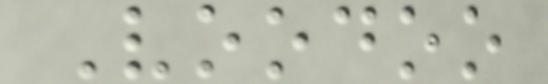Voodoo
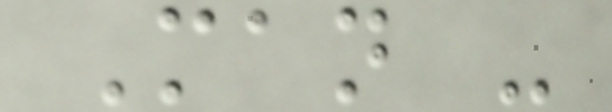Man -
